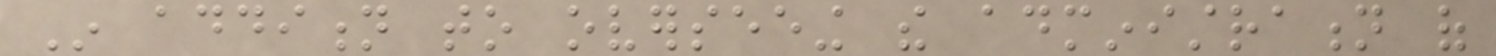In addition to overseeing the administration of
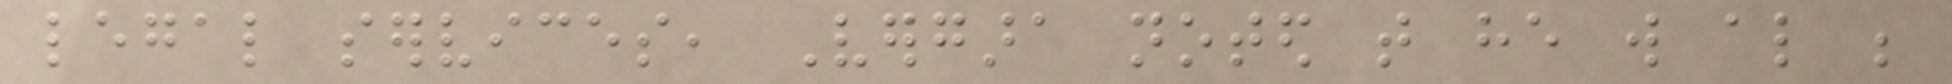legal services, Vergara noted that he will also be
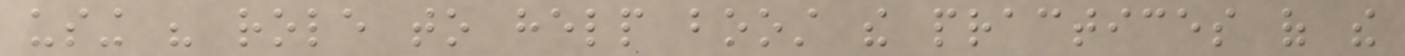using his role to help boost the practices of the
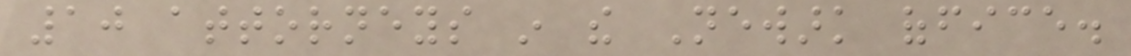10 attorneys in the Newark office.
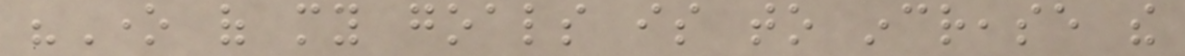"One of my goals is to increase the
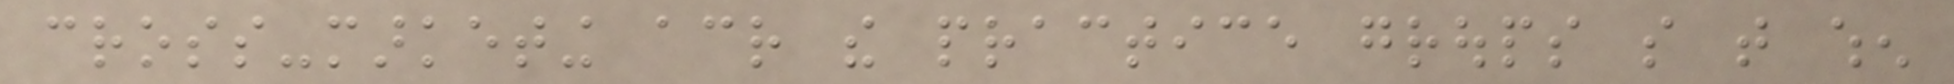cross-marketing across the practice groups so that when
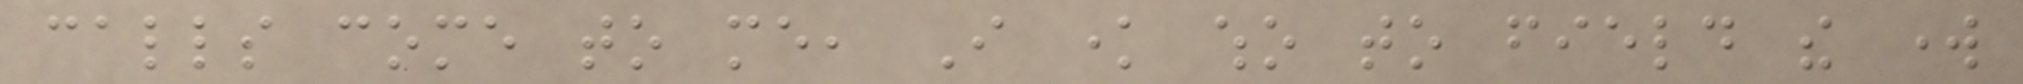calls come to me, I know who to field the work
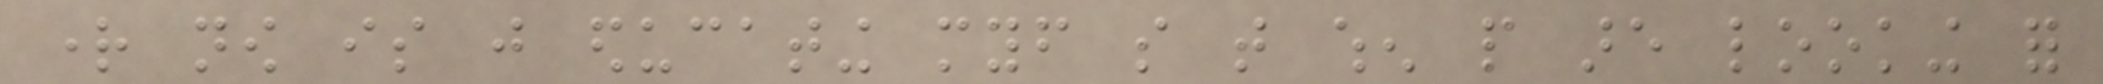right now is just educating myself so that when people are looking for
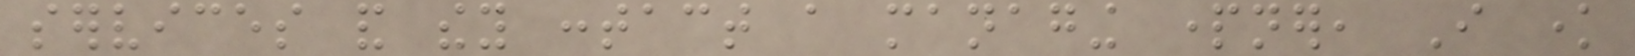services and they contact a managing partner, I know
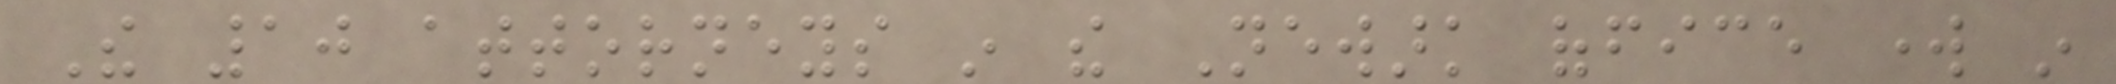The 10 attorneys in the Newark office work in
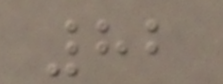82
